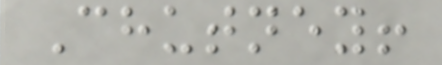Chutney!
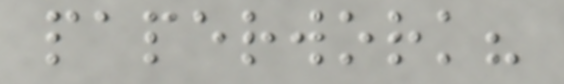paperwork?
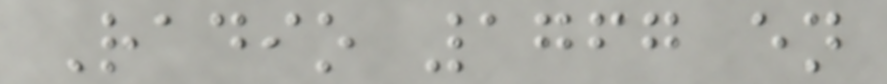Radio 1767 en
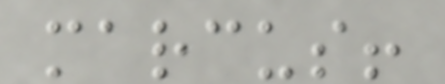marcus!
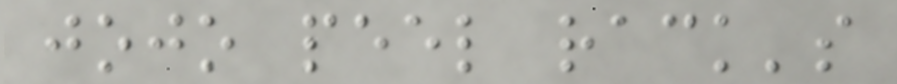jojo peel rack's
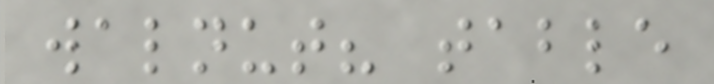walnut? table
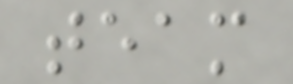team
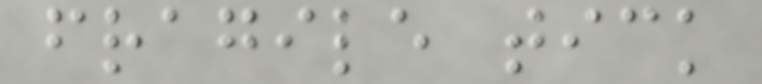fragile tick
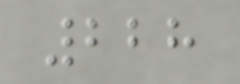228
